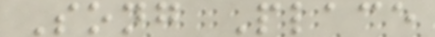Song Place
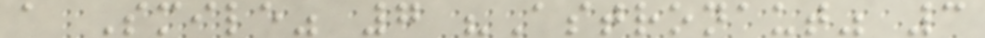a Smile" 7 "Astronaut" 3
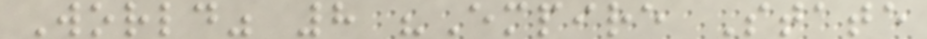World" 8 "Empire State
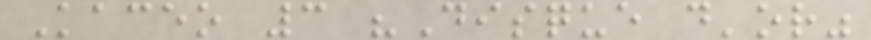Kaceo 3 "Disque d'or"
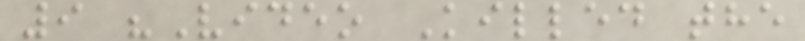9 "Video Killed the
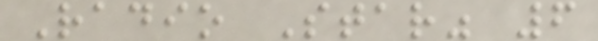Radio Star" 6
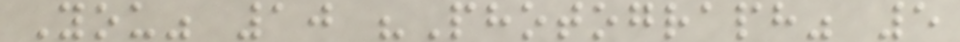You" 10 "Photograph" 5
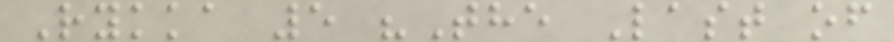Rykka 5 "The Last of
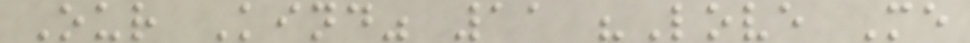Our Kind" 11 "Love Me
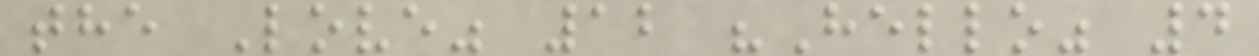the Love" 12 "Hello" 4
